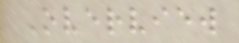Overview
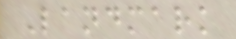Landmark
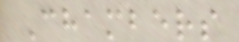Chambers
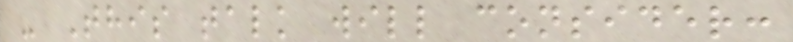- This talk will consider:
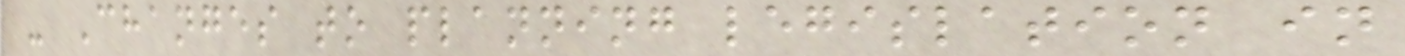- Changes to planning legislation in
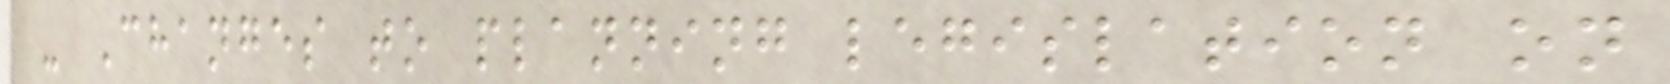- Changes to planning legislation on
